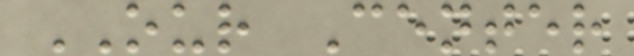OUR Center
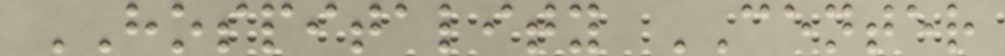HOSPITALITY CENTER
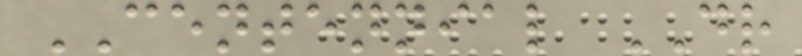CENTENNIAL DR
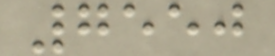7550
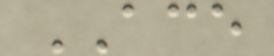ACE
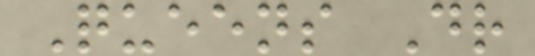Queens Dr
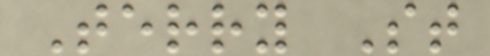Terry St
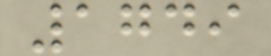1749
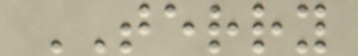TERRY
